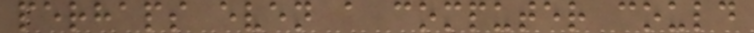perhaps even a computer could
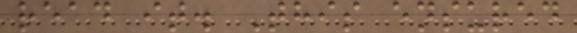read it. This ensured
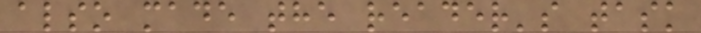also made the reader's task
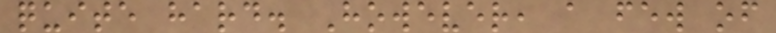quite hard. However, a few of
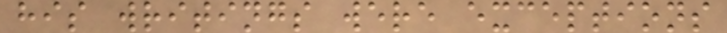his writings were exceptions
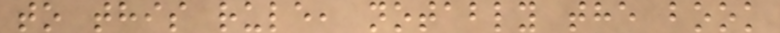to this rule, notably the book
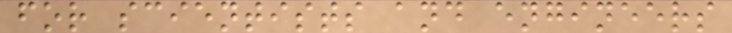for scientists and engineers
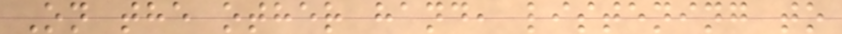On the other hand, listening to
